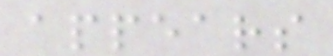appears
